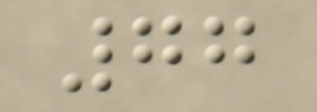77
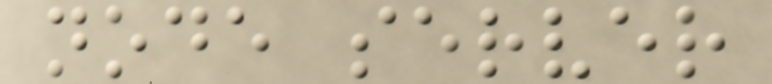node server
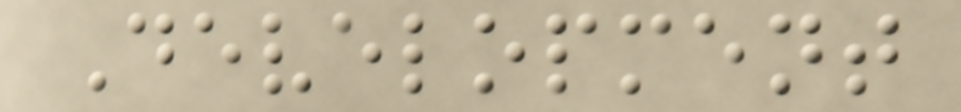Development
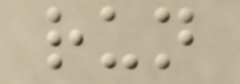run
